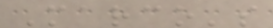Marco's
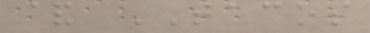& TACOS
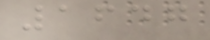1647
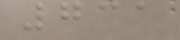731
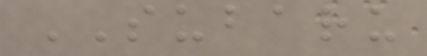SUBARU
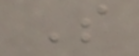S
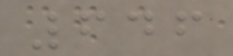646
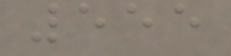555
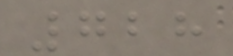728
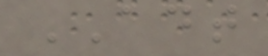ADT
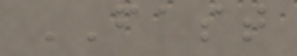FAST
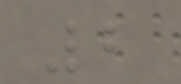2
